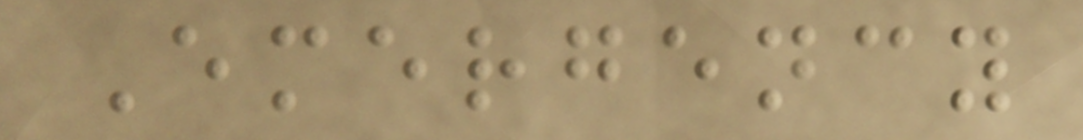Emergency
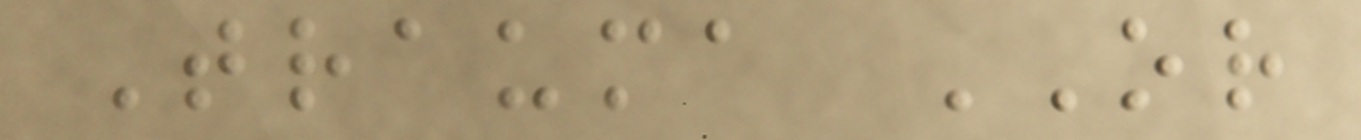Trauma OR
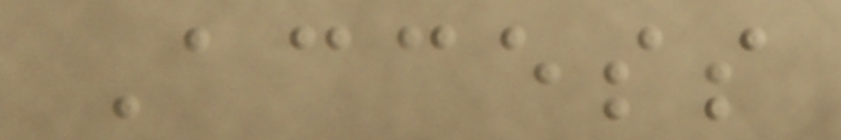Access
